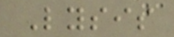Lysis
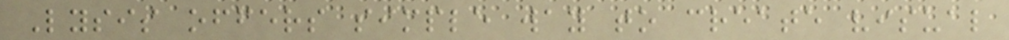Lysis offers simple way to create visual
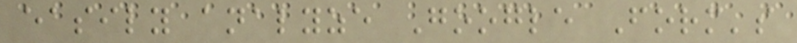easily analyze Google Form's
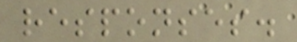responses.
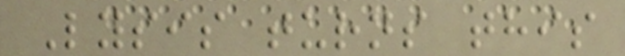Lysis turns this
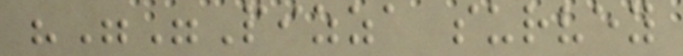"""Pizza survey
